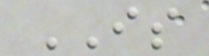IS
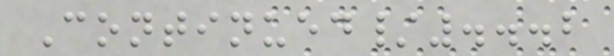Continued/...2
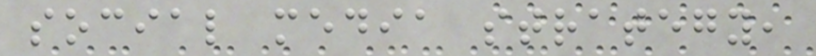social media strategy,
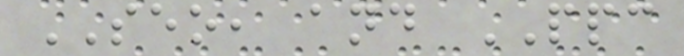SEO, and PPC
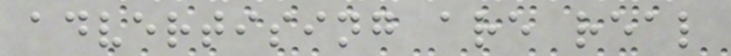advertising are real
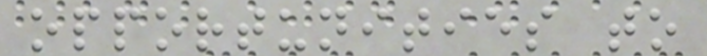opportunities to
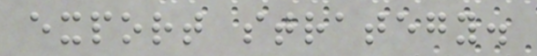export strategy.
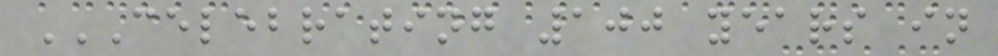CELEBRATING 100 YEARS IN
